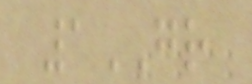1GR
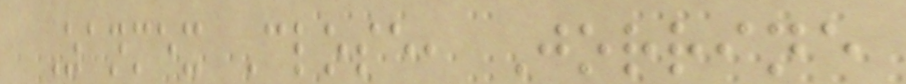Zanmex Close, Jorrine
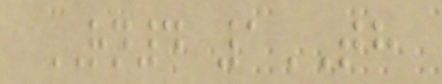RN4 1TH
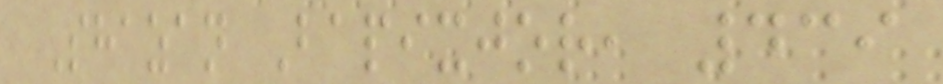Shazan Bapixjor, 439
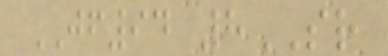JF94 8SR
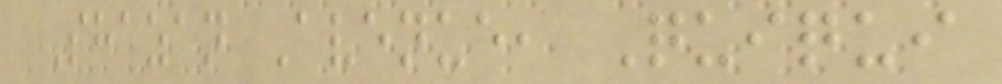Shazan Avenue, Quiqui
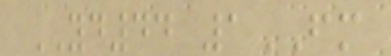YD44 1FM
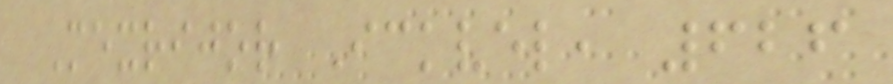Mexrijor Ickvel, 626
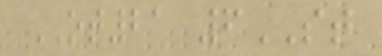OT21 6ST
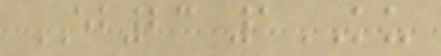EB23 1KU
